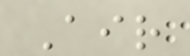Air
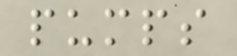pumps
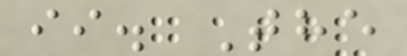ii. The
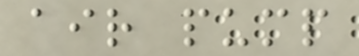air pump
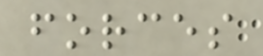forces
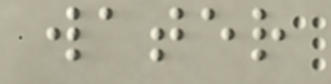water
